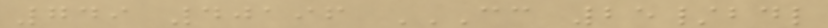749 40196 CC 25/BDL
